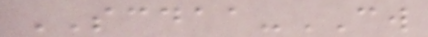SCDAA-CW
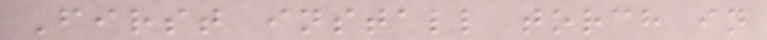First install torch in
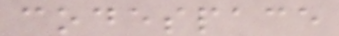codespace
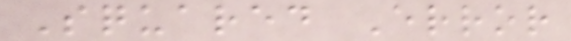Squared Error
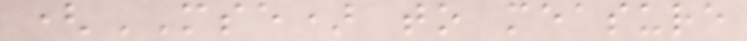(MSE) to measure
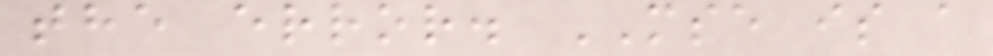the error. MSE is a
